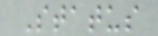Status
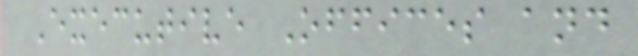Executive Offices and
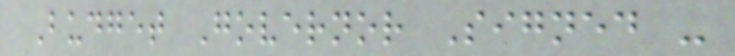Budget Governor Signed -
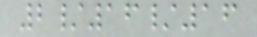2/16/16
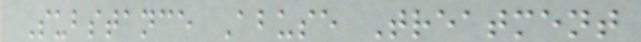Substance Abuse Treatment
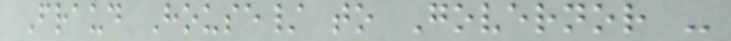Fraud House/ to Governor -
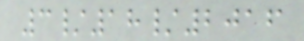3/18/2016
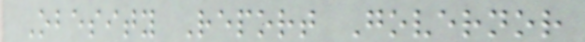Obesity Report Governor
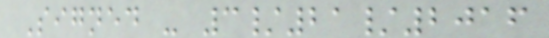Signed - 3/21/2016
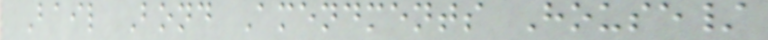Bail Bond Amendments House/
